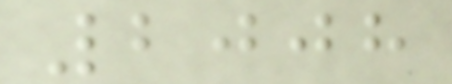2008
